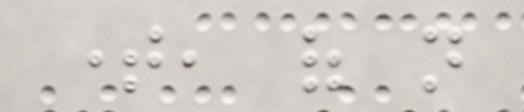time, of not
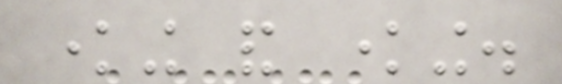knowing and knowing.
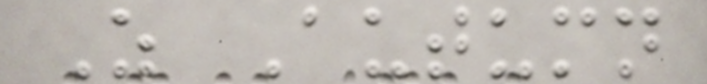As Autumn
